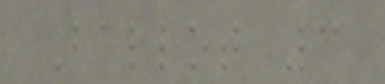Ballot 3
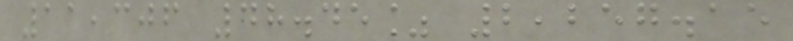11,306 48.45% 2,257.15
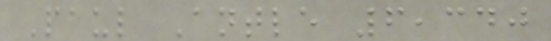Paul Antle 6,340
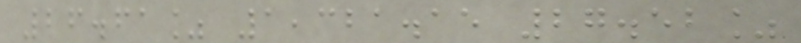26.61% 1,321.15 27.52%
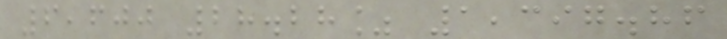6,600 28.28% 1,397.86
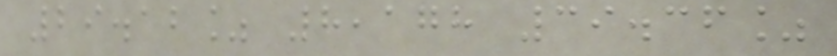29.12% 8,178 39.36%
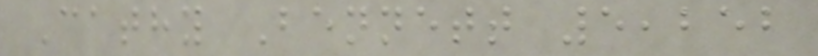Cathy Bennett 5,252
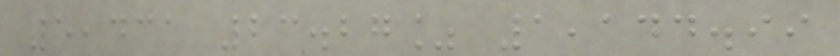5,431 23.27% 1,144.99
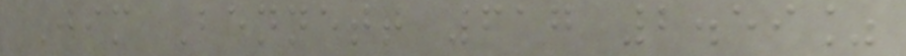Jim Bennett 617 2.59%
